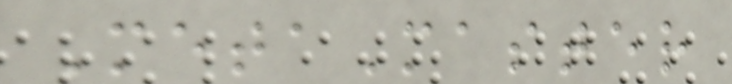MetaMaster
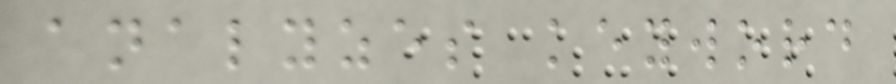analyzes keyword
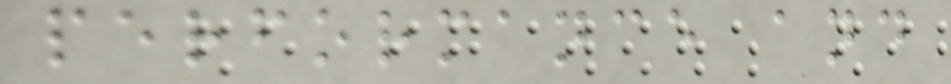performance and
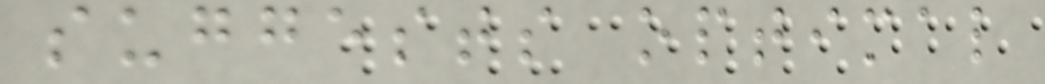suggests optimal
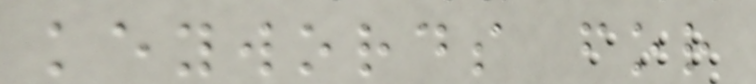keywords for
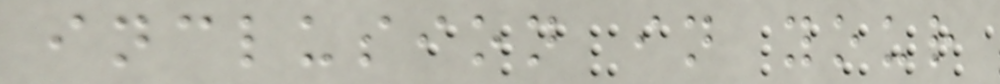inclusion in your
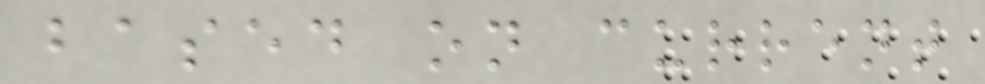based on current
